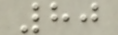80
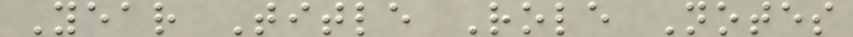Year Title Role Notes
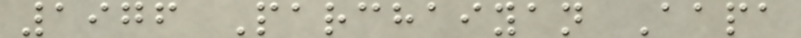1976 Parchaiyan Aapa
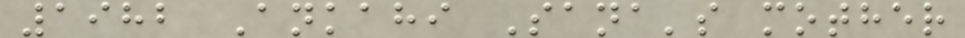1982 Ankahi Sana's mother
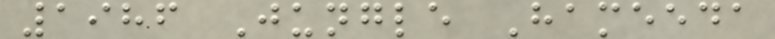1986 Jungle Hameeda
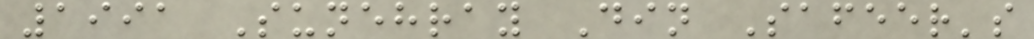1991 Sunehray Din Safeer's
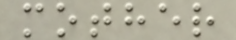mother
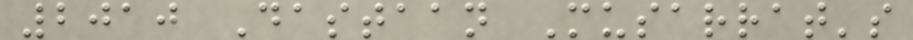2010 Dastaan Musarrat's
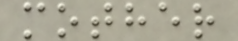mother
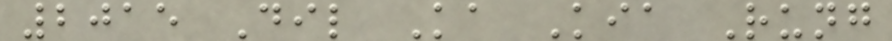2015 Dil Ka Kia Rung
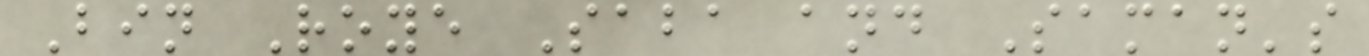Bin Roye Saba and Saman's
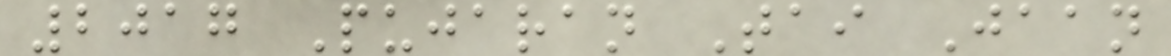2017 Pujaran Tai Jaan
